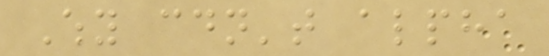Why couldn't alpha
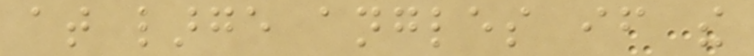at large angles if the
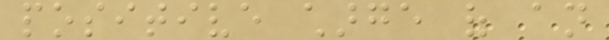positive charge of an
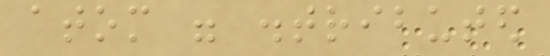atom were distributed
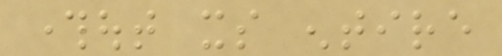throughout its entire
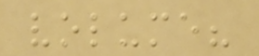volume?
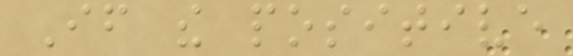If the positive
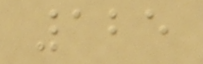125
